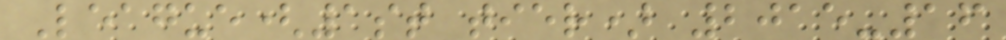League(1st tier) 2015-16
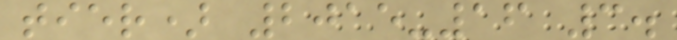tier) 2015-16 3.
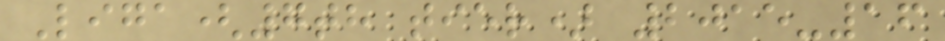Liga(7th tier) 2015-16
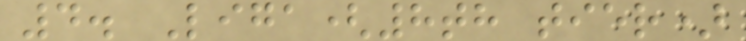4. Liga(8th tier)
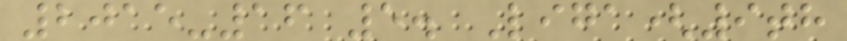2015-16 5. Liga(9th
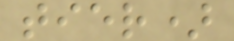tier)
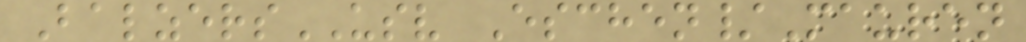BalzersUSV Eschen/Mauren
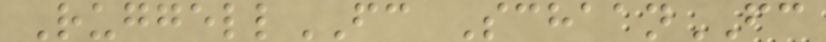RuggellFC SchaanFC
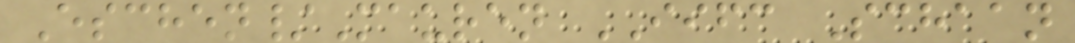Eschen/Mauren IIFC Schaan
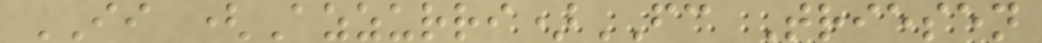II (Azzurri)FC Triesen
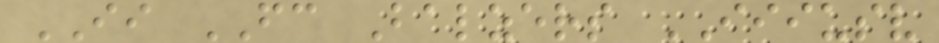II FC Balzers IIIUSV
